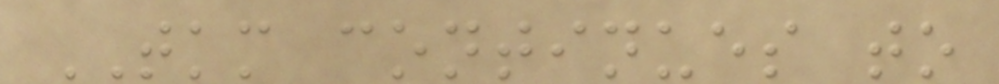TKM continues to
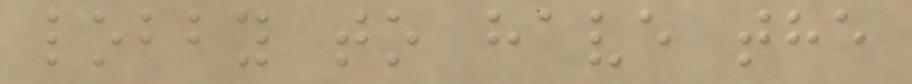lobby to have the
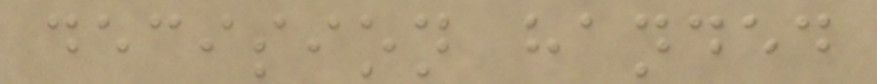decision handed
